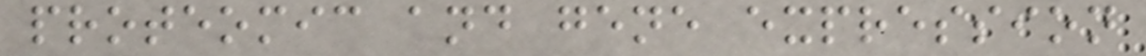proteomic and gene expression
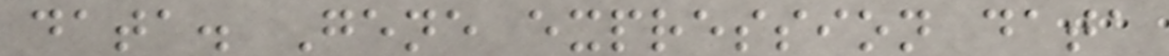data. Gene expression data
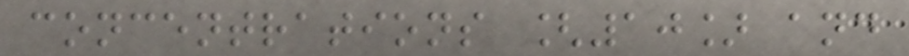concentrations [10] and
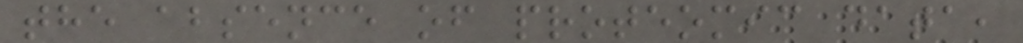the absence of proteomic data,
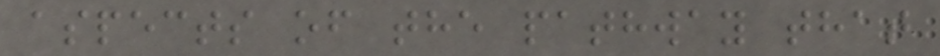aspects of the pathway that
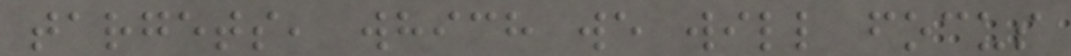targets, which we will focus
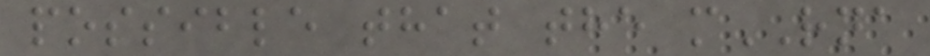possible that the mRNA
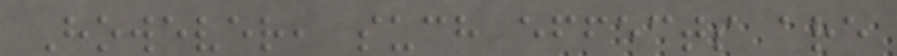However, such effects are
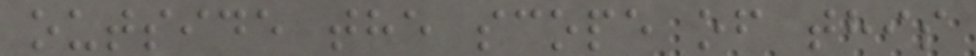outside the scope of this
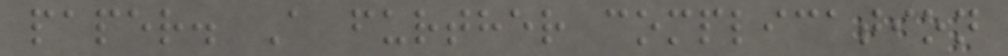paper. A further complication
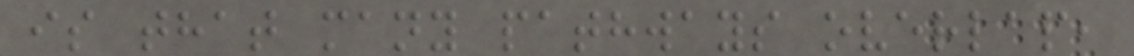is that many pathways overlap,
